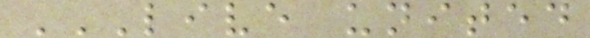LIVE UNITED
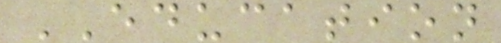EDUCATION
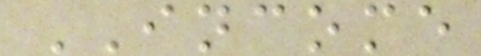INCOME
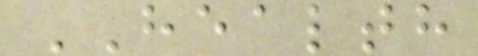HEALTH
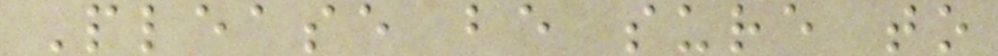Please be sure to
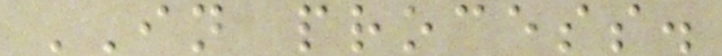IN process.
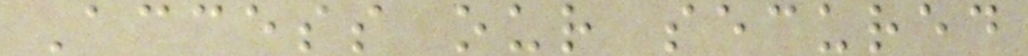Access our secured
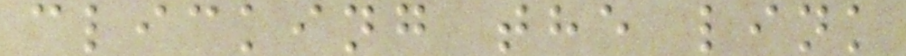clicking the link
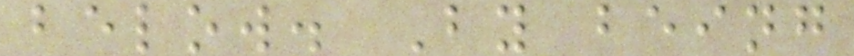below. By being
